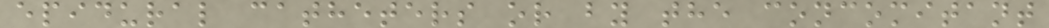epidural catheters or by the concomitant
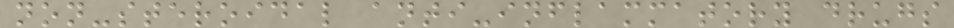non-steroidal anti-inflammatory drugs
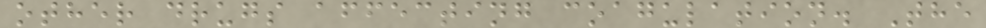other drugs affecting coagulation. The
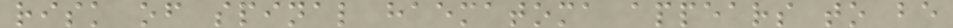risk of spinal haematoma appears to be
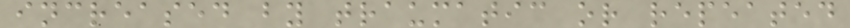increased by traumatic or repeated
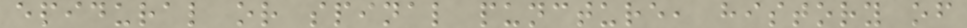epidural or spinal puncture, history of
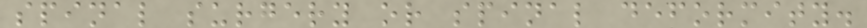spinal surgery or spinal deformity.
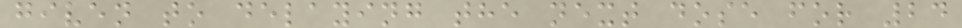given to delaying the next dose for 24
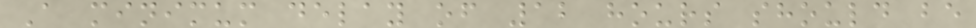A minimum delay of 12 hours should be
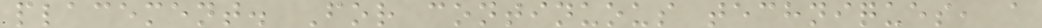placement. For continuous techniques, a
